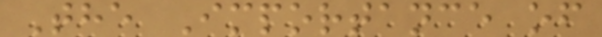The Importance of
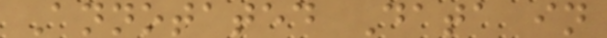Annotated Data in
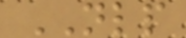NLP
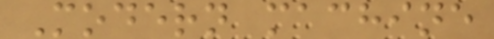Modern machine
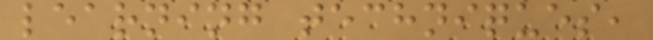learning techniques,
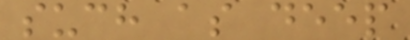such as deep
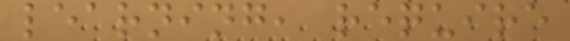learning, require
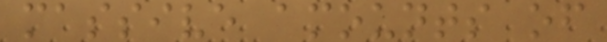massive amounts of
